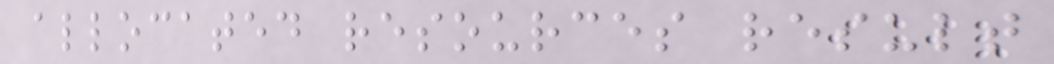allocated resources result
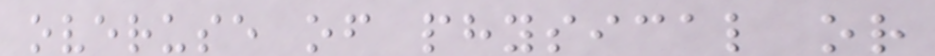overuse of physical or
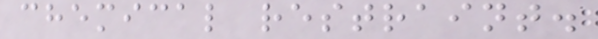chemical restraint.
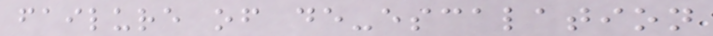failure of de-escalation
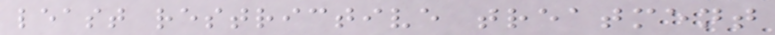least restrictive treatment
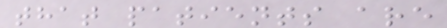that patients are
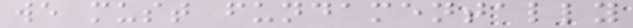we must fundamentally
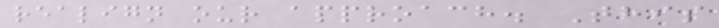realign our approach. This
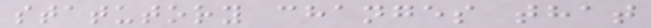statutory changes that
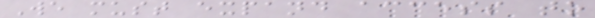We must expand access to
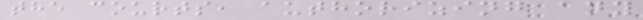the courts, authorizing any
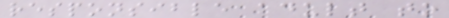responsible adult to
